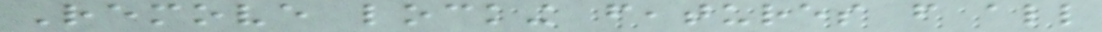Remove locking features from all
